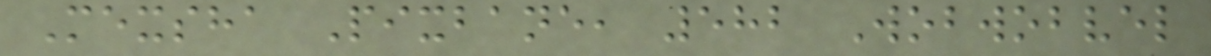Mexsha Pixbane, 582 Wobwobvel
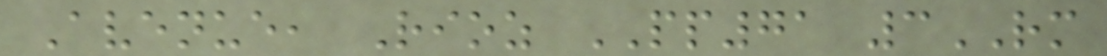Avenue, Rioz PP71 3RM
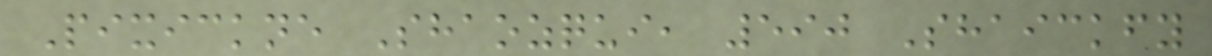Pixickne Shaozqui, 590 Shaickfy
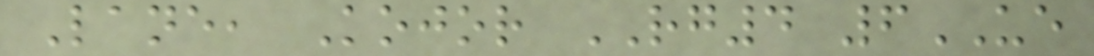Lane, Kojor RG4 6UE
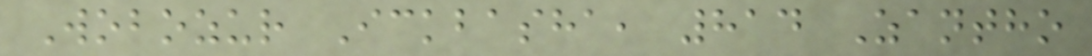Wobozur Ickbasha, 814 Zantho
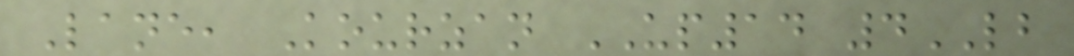Lane, Kourzan UP14 4LB
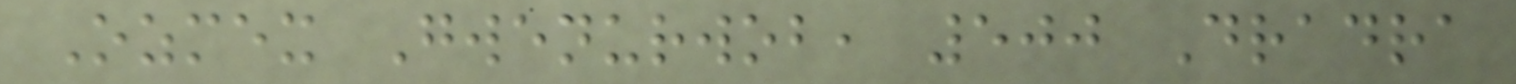Ozmex Gwenurwob, 500 Dradra
